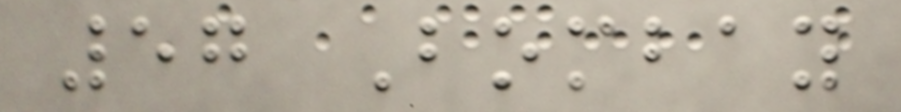57 Bombay
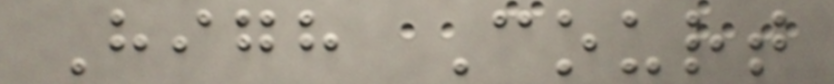High Court
